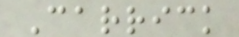Carrick
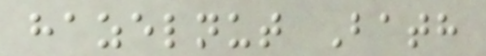hazelnut Bath
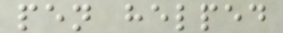pen helped
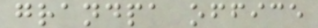grandpa office
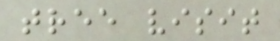tree visit
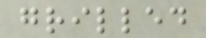grilled
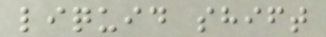liquid shift
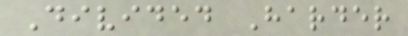Divided Harder
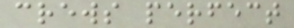crews perfect
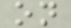on
